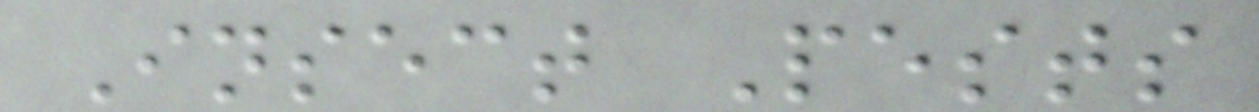Insect Pests
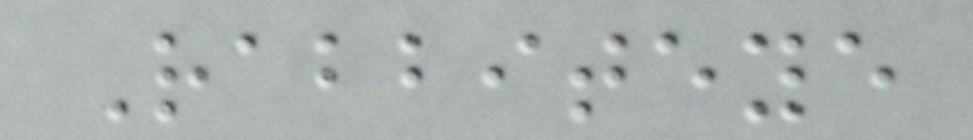Rabbiteye
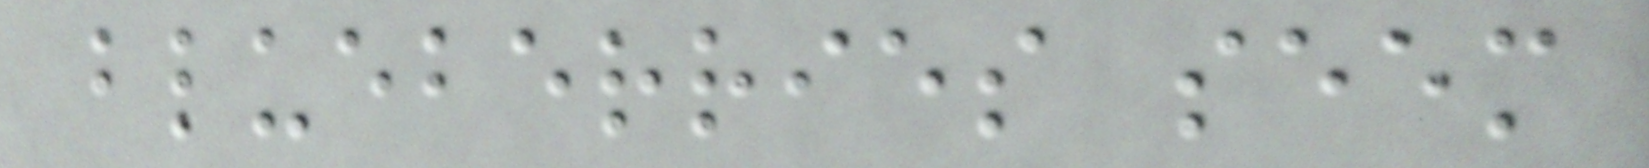blueberries seem
